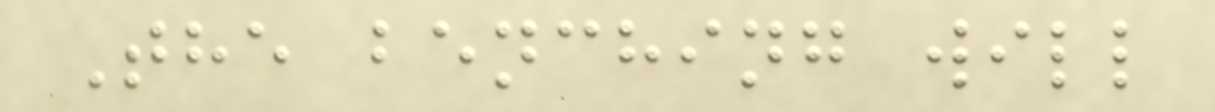The benching will
